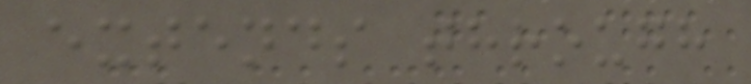extends through
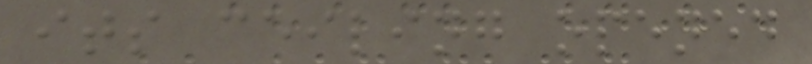its ceiling opened
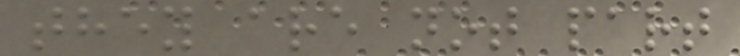they are not part
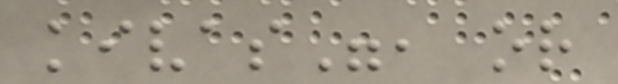kivas", or
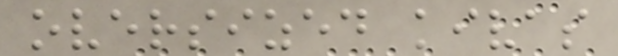oversized kivas
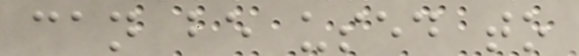can be used to
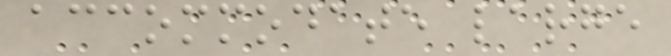accommodate large
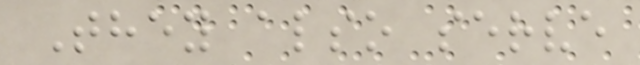They also serve
